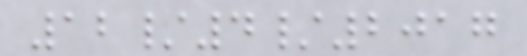12/4/2017
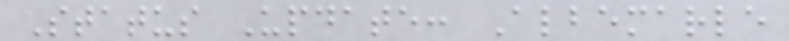Status Update: Albemarle
